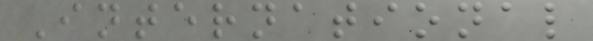International
